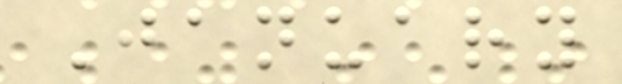January
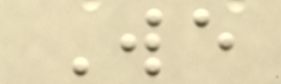We
